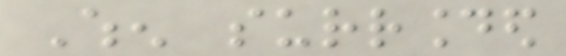When surrounded
